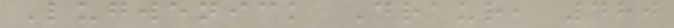Lugwenick Draur, 480
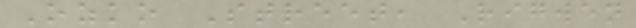Ozko Street, Rigwen
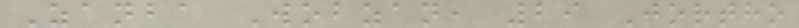Zanba Wobzan, 29 Jortho
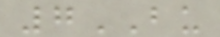7BU
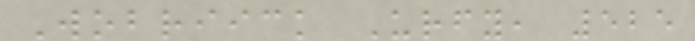Wobriick Urfy, 525
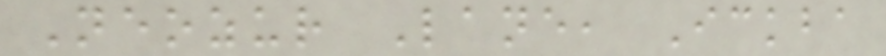Neozur Lane, Ickba
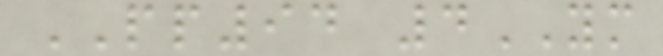PP94 4YM
